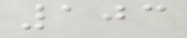103
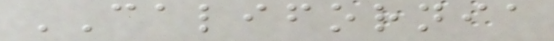CALIFORNIA
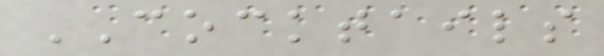COCKTAILS
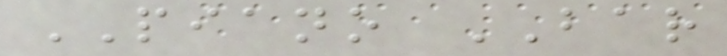PIANO BAR
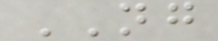NG
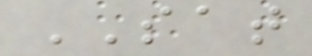SAT
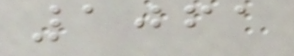1061
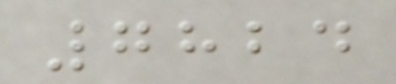7824
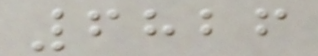6826
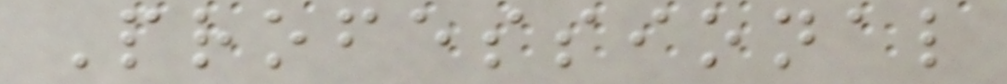Professional
